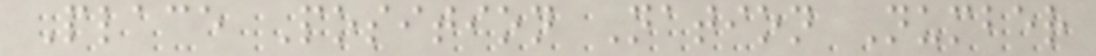Place Position Nation Number
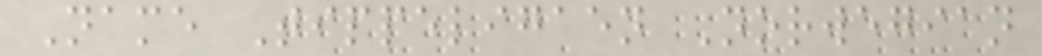Name Tippeligaen Norwegian
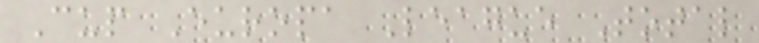Cup Europa League Total
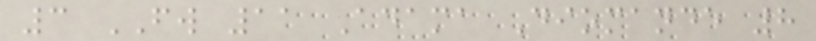3 FW 11 Adama Diomande 8
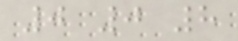0 0 8
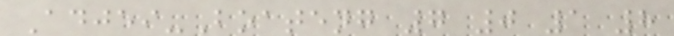Adjei-Boateng 7 0 1 8
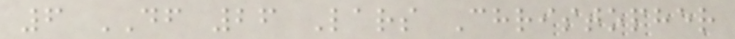6 DF 26 Lars Christopher
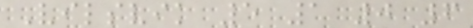Vilsvik 5 1 0 6
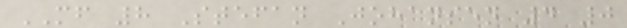MF 8 Stefan Johansen 4 0
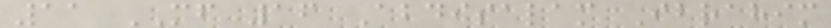11 MF 16 Abdisalam Ibrahim
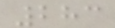283
